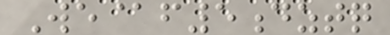We@f5dztq
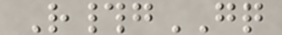R#gGQ
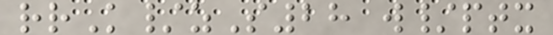rrK/zS28 w/ptx
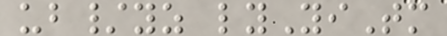ub/yz lyYiTm
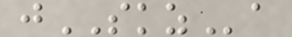jSKZa
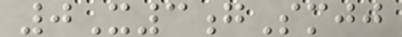0X3gSmjj
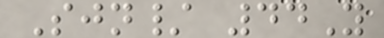Sjn/ 44Y
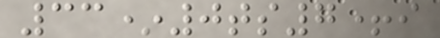33*0ts7+i
